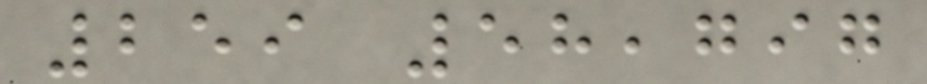259 58,797
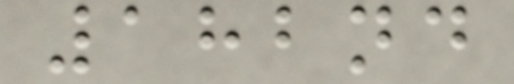182nd
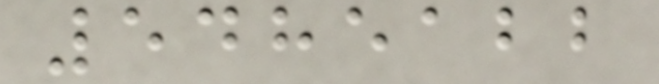5485122
